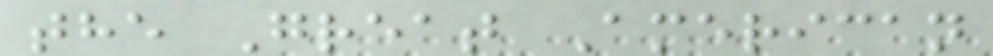the Great American
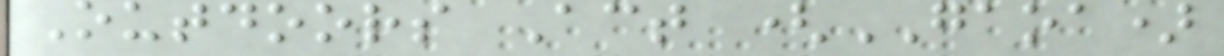Outdoors Act (GAOA)
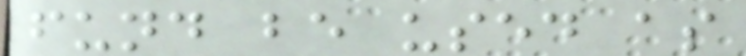fund be used as
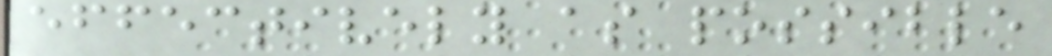effectively as possible
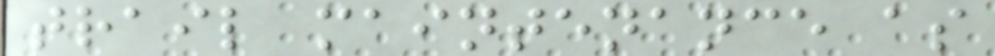trail maintenance as
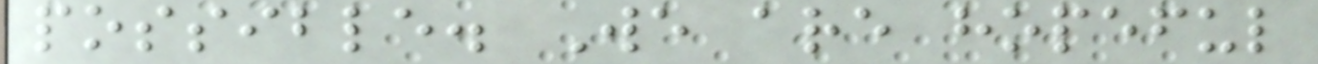possible. We are hopeful
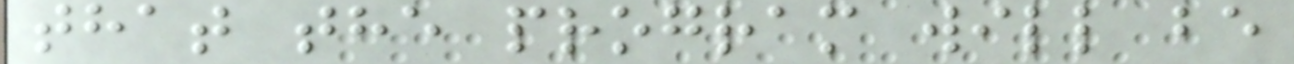that the program will be
